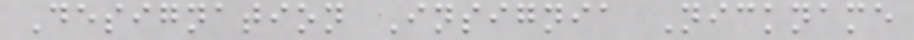Designation Insignia Nickname
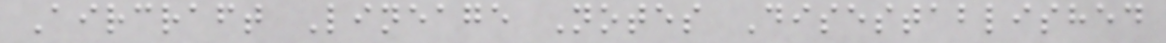Aircraft Lineage Notes Disestablished
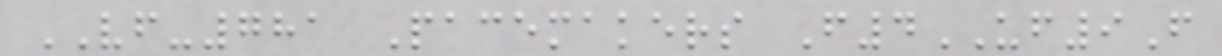VF-781 Pacemakers F4UF9F
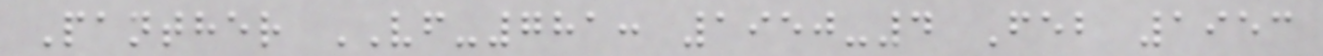Panther VF-781: 1950-4 Feb 1953
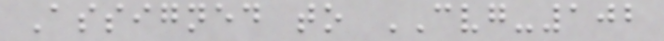Assigned to CVG-102
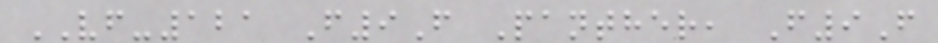VF-121 F9F Panther, F9F
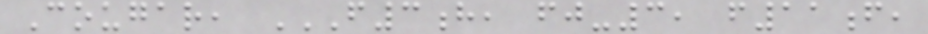Cougar, F3H, FJ-3, F11F,
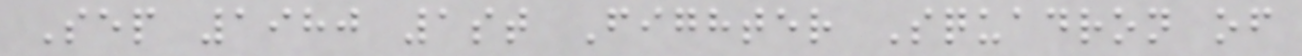Sep 1980 1st Fighter Squadron of
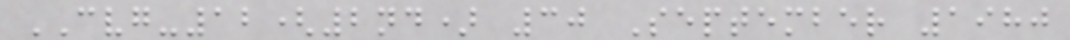CVG-12(2nd) 30 September 1980
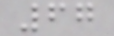67
